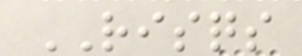RISQS
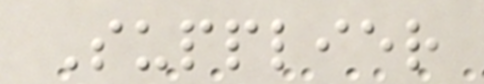Supplier
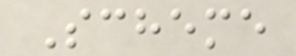Scheme
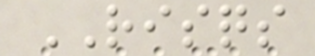RISQS
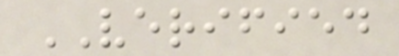VERIFIED
